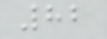82
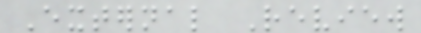External Review
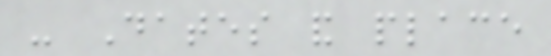- Dates and place
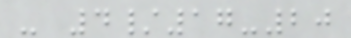- 4/17-20
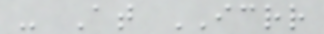- At ICRR
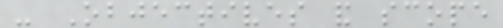- Objectives and scope
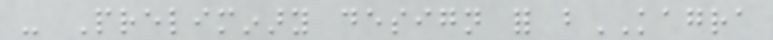- Preliminary design for bKAGRA
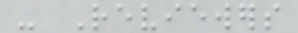- Reviewers
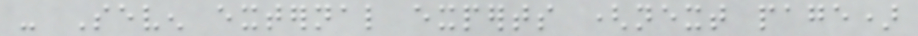- Seven external experts (next page)
